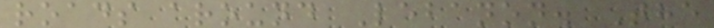roads around Lebanon. The
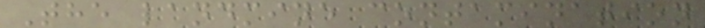The landmine contamination
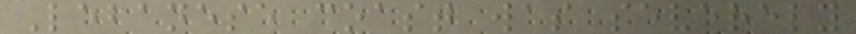Lebanese coast was severely
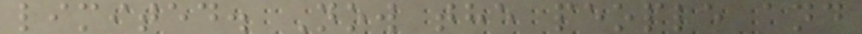limited. Now the people and
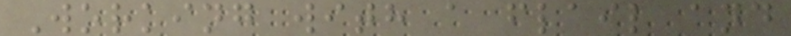Working with a flail and
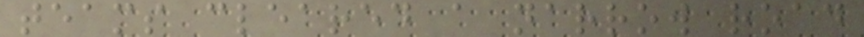teams cleared a narrow road
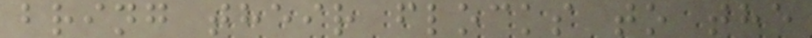bring their flocks to the
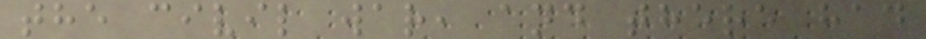the civil war, and there had
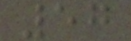57
